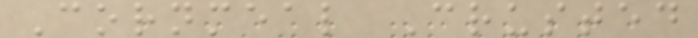Cornmeal Crusted
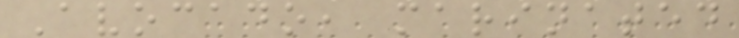Avocado, marinated
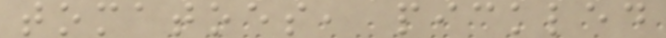tomatoes, pickled
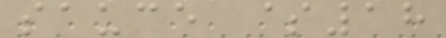sauce $18
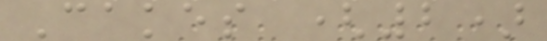Cakes (2)
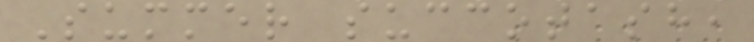Summer succotash,
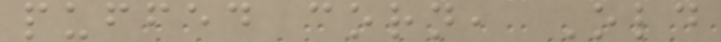puffed corn, Old
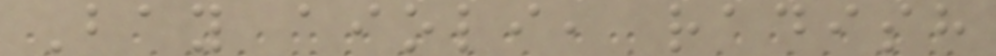Bay aioli, radish
